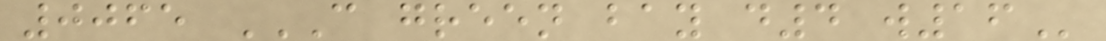0065 C GREEN BAY D4 W16
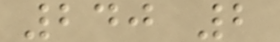240 2
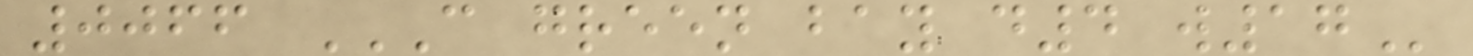0066 C GREEN BAY D4 W17
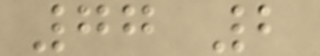77 2
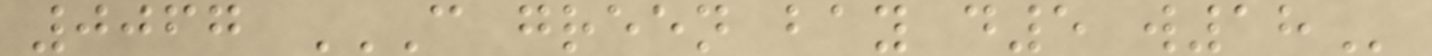0067 C GREEN BAY D5 W18
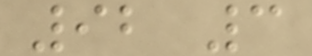92 3
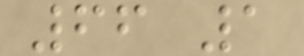66 1
